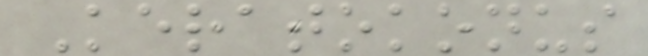Keratokonus
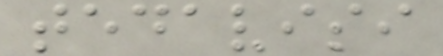tedavisi
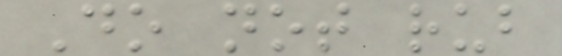Do not rub
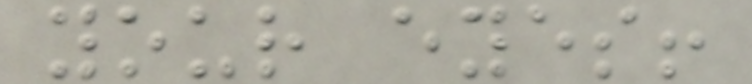your eyes!
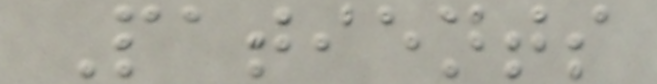Patients
